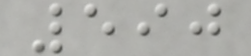590
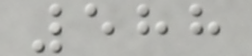588
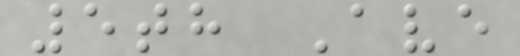5th Ave
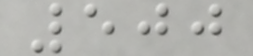500
